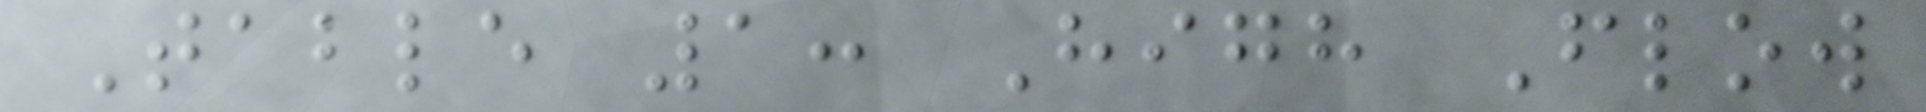Table 1: High Flow
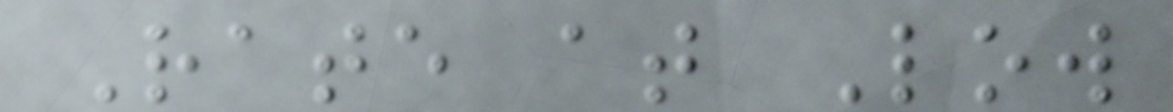Rate at Low
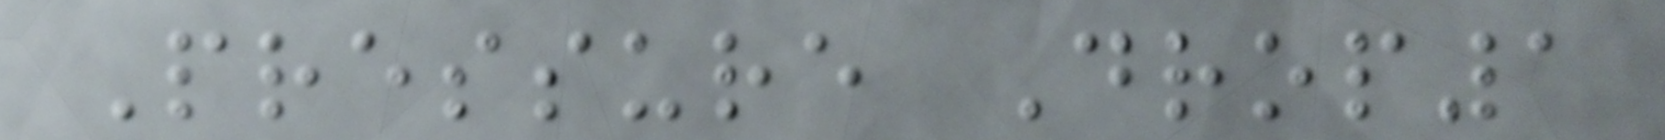Pressure Drop1
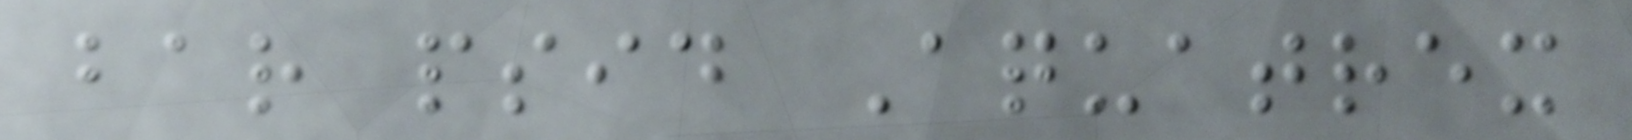bar psid Aquatrex
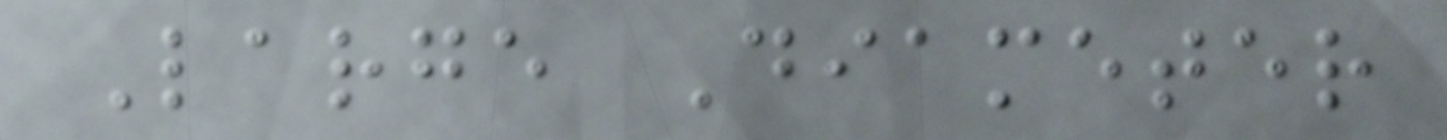Large Diameter
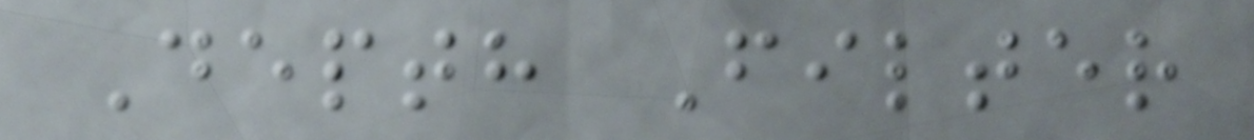Depth Filter
